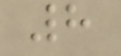8
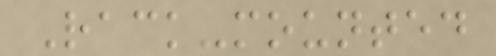Rack-mounted
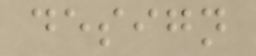design
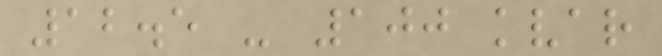12.5 - 100 kvar
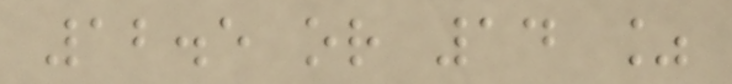12.5 or 14 %
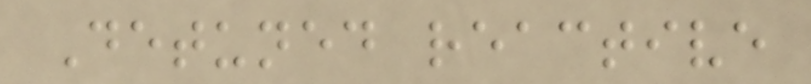Detuned reactive
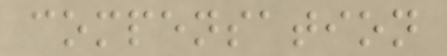compensation
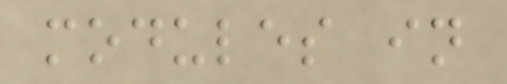modules in
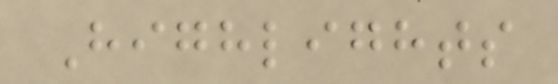Highlights
